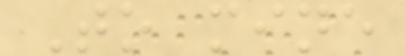To mine
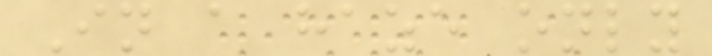In a haze only
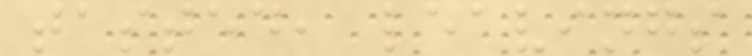tasted, leavings
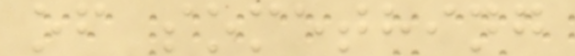of something
